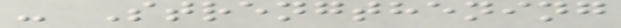- Strengthening
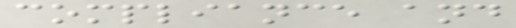compliance and
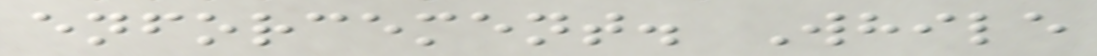enforcement. While
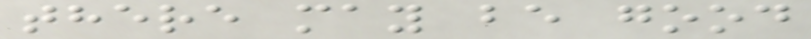there may be good
